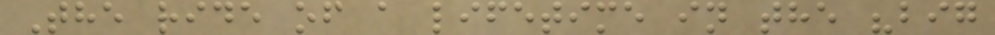The ride of a lifetime in the "big
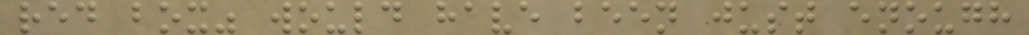red box" would have been just enough
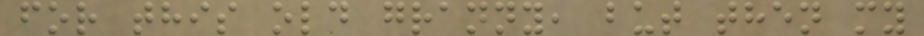for this old granny, but then my
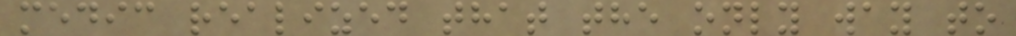medic realized that the only way to
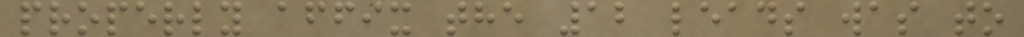properly affix the 12 leads was to
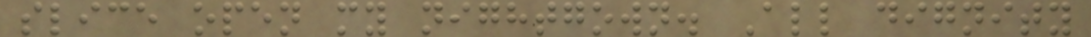slice open my nightgown. All dignity
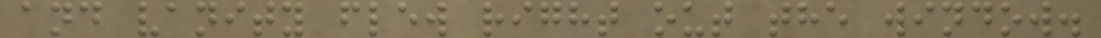and vanity flew right out the window.
